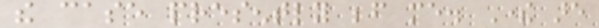the case presently before me. There are
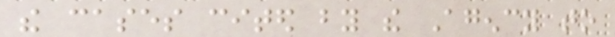the cases cited by the Agency to
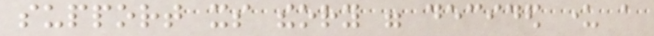support its theory were decided under a
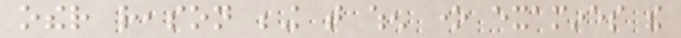other reason being that when one examines the
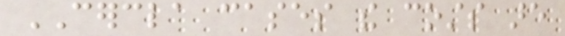CERCLA cases the costs are
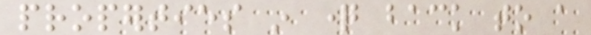properties in question back to a
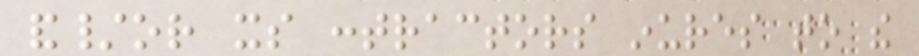and/or its contractors inures to the
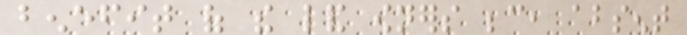benefit of the land owners because, absent
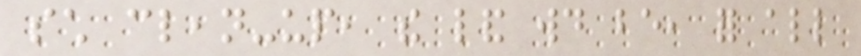such clean-up, the land would be, for all
